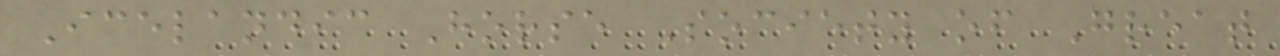Icelandic Horse Society of Great
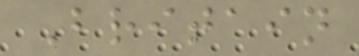Britain
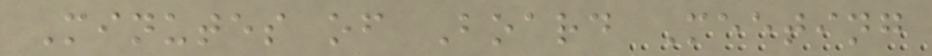Minutes of Board Meeting
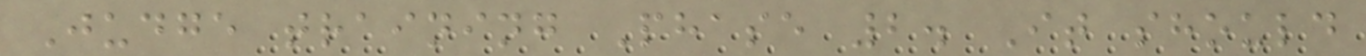Judge training Phase 2. It should
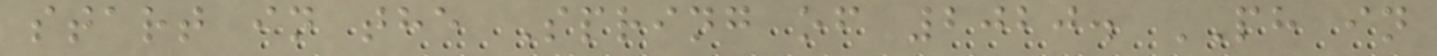start in the Spring of 2020. PH in
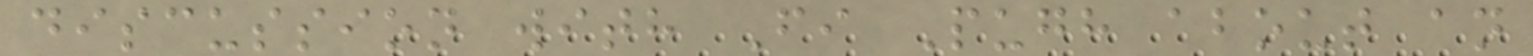discussion with Fi Pugh about an
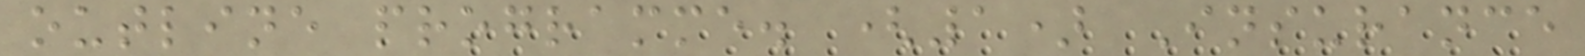outline programme. (1) Insurance
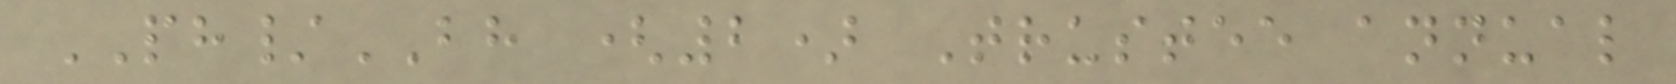PH/BH (2) Trustee annual
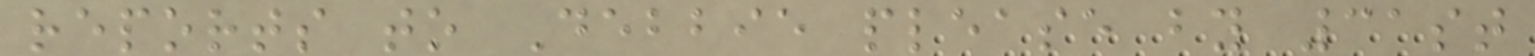reports to Debbie please by 31st
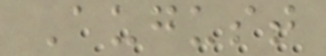August
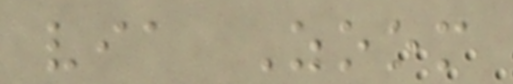via Zoom
